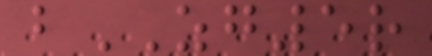bZG5r
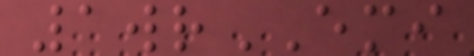1wrEMI
